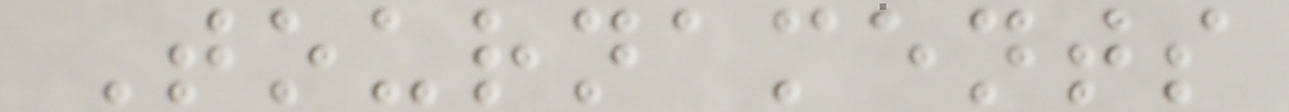Tournaments
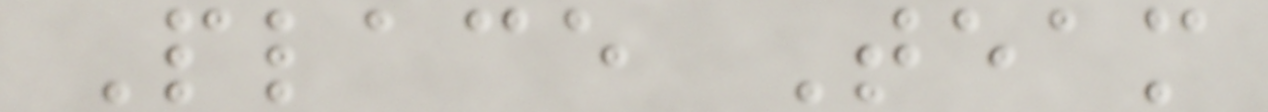Place Team
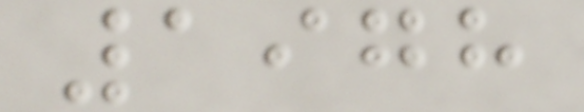1978
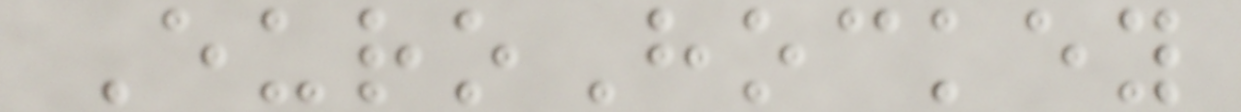EuroHockey
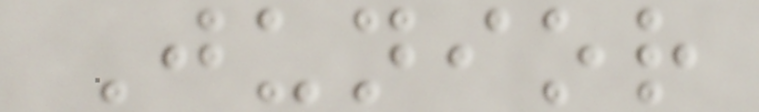Junior
